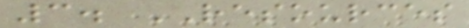3. RESOURCES
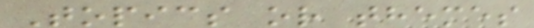Topics or themes
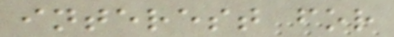interest for
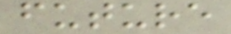future
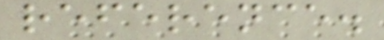reference.
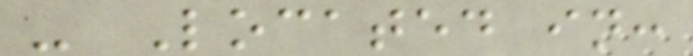- Located in:
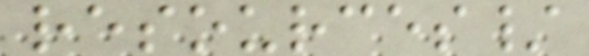resources/
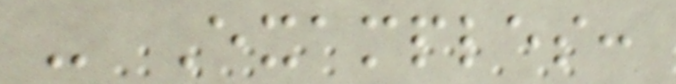- Examples:
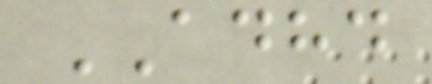ADHD
